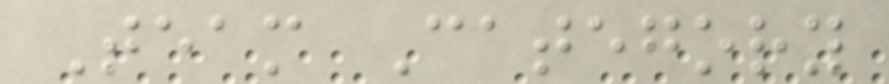Team Category
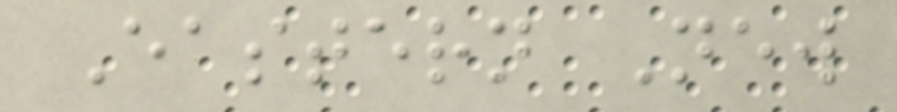Eastern New
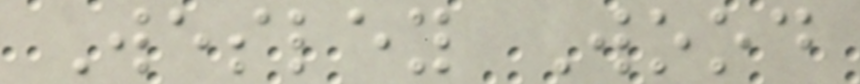Wesley Wood
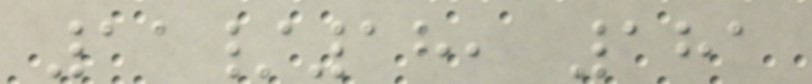11/18, 181
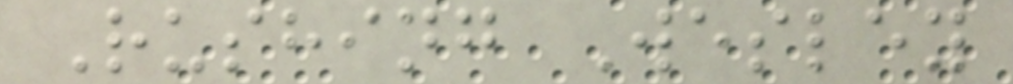Rushing Wesley
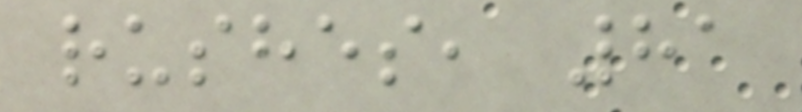rushes, 81
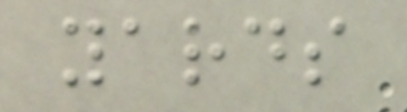yards
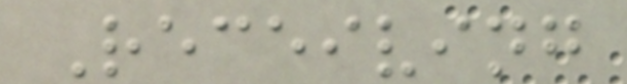Receiving
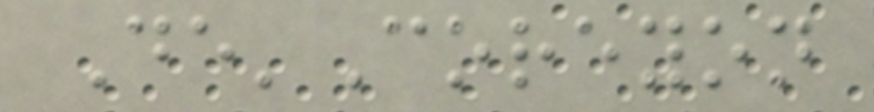De'Coreyon
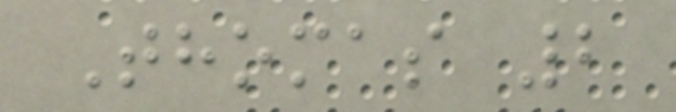Thomas 2
